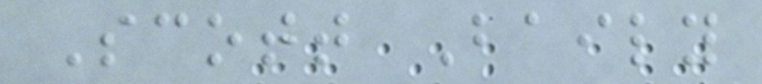Scott Baily
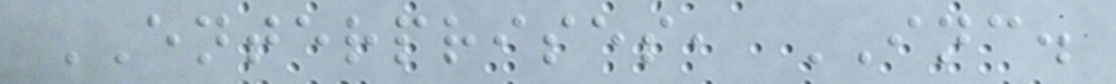ENTERPRISES, INC.
